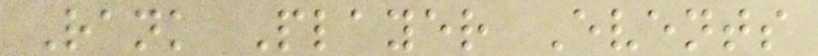Rank Player Events
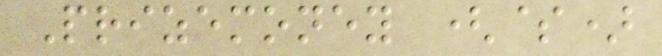Prizemoney ($)
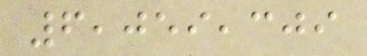6,059,309
